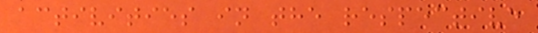activities in the respective
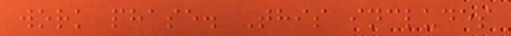work phase. This includes
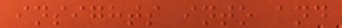insights into and
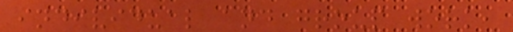individual and group work,
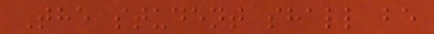The student shall be
